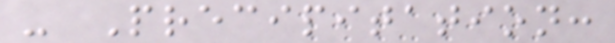- Precipitation:
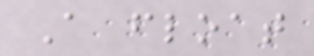A float
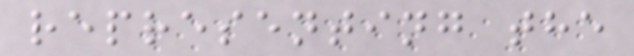representing the
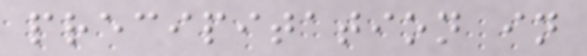precipitation in
